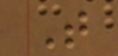T
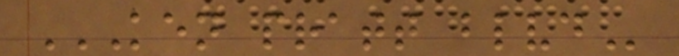KEN PRATT BLVD
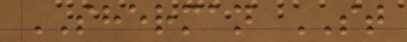SHERMAN ST
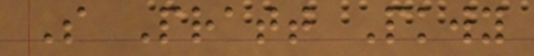S Pratt Pkwy
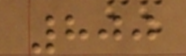800
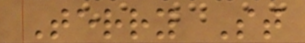Terry St
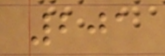201
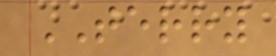TERRY
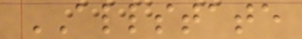ALLSTATE
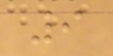9
